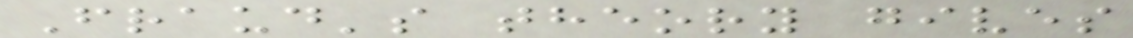Fraud's theory gives
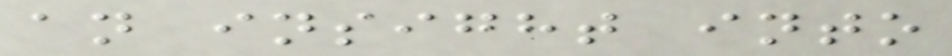an insight into
